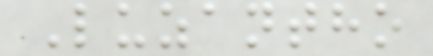Luzantho
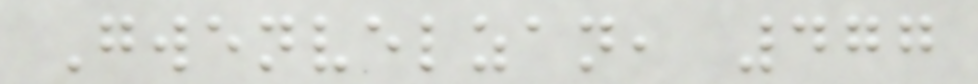Gwenvelzan, 477
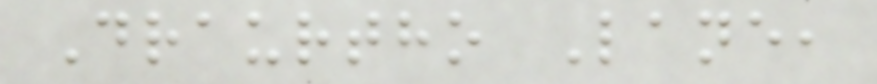Draurtho Lane,
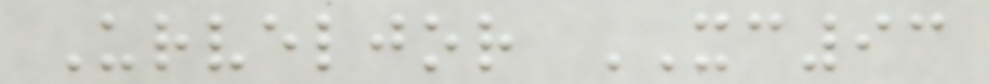Urveljor XC93
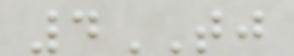4TJ
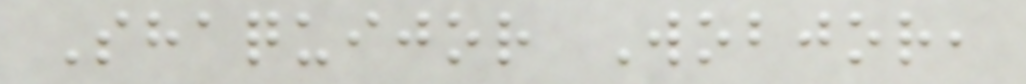Shaquijor Wobjor,
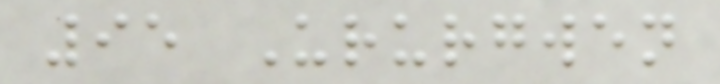95 Ururgwen
